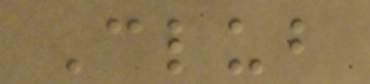Club
